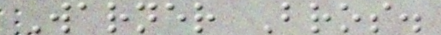Warner Bros.
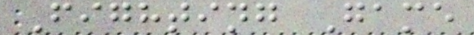Fighting Game
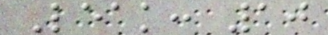Leak: 10
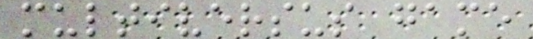multiversus game
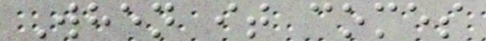When it comes
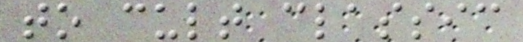to cult classic
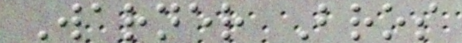Warner Bros
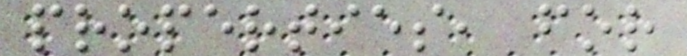properties, for
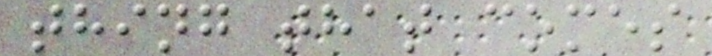thing that comes
